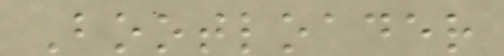Bootloader
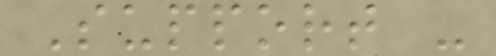Support -
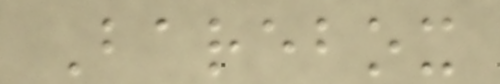Barebox
